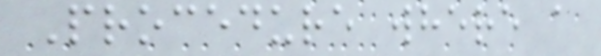Procedure where a
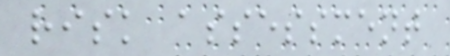risk assessment
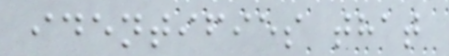identifies that
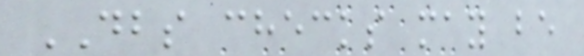DBS checks may be
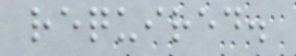required.
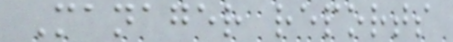Manager reports
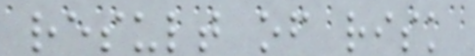result of risk
